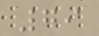79
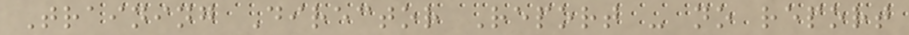Training Director Report - no report
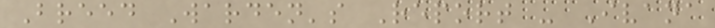Breed Warden's Report - Ivana
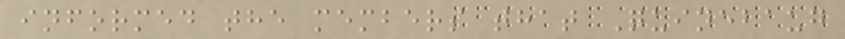informed the members that Quinebaug
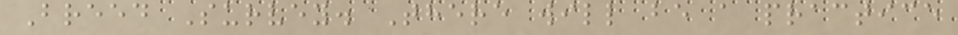Breed Survey. There will be a practice
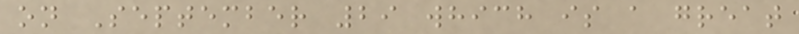on September 29 which is a great
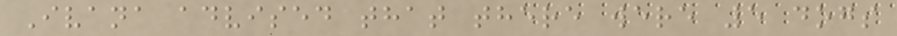Ivana advised that there were 5 dogs
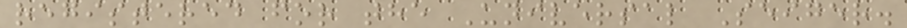registered for the Universal Seiger.
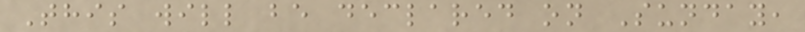This will be declared on Sunday,
